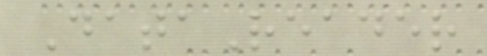DataReader
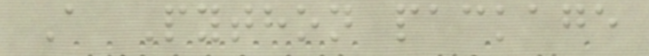A Python package
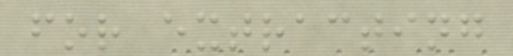for extracting
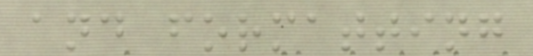and formatting
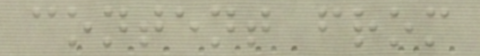content from
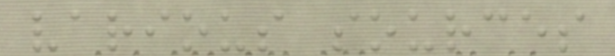various sources
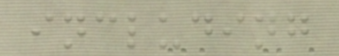including
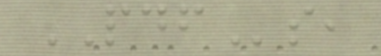PDFs,
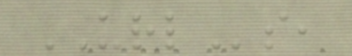URLs,
